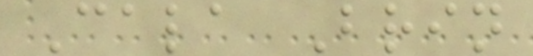Cala Brin
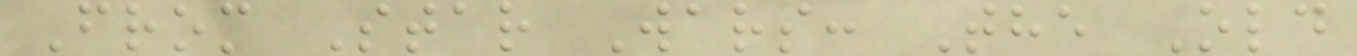From Star Wars: The Old
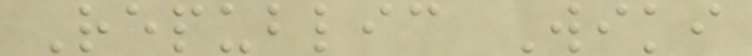Republic Wiki
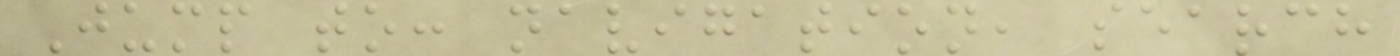Jump to: navigation, search
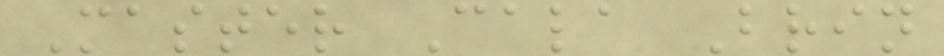Master Cala Brin
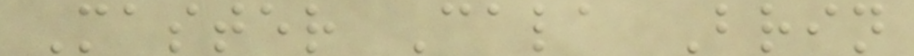Master Cala Brin
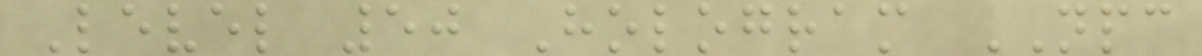Level 50 Hologram NPC
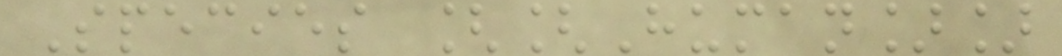Species [[Human]]
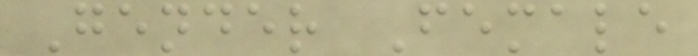Gender Female
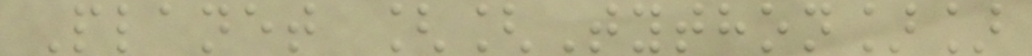Planet [[Tython]]
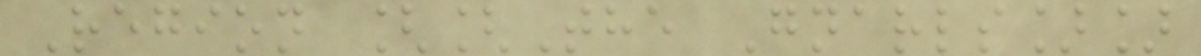Region [[The Gnarls]]
